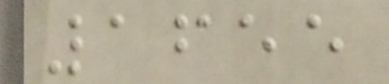1655
